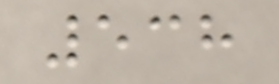538
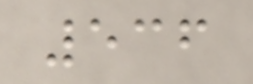536
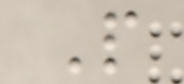P
